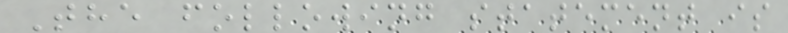The following statement is
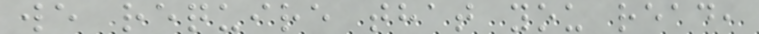we require that you read,
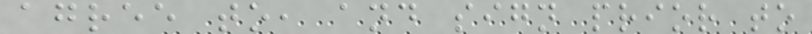agree to, and sign prior to
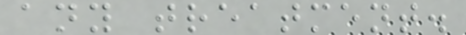any treatment.
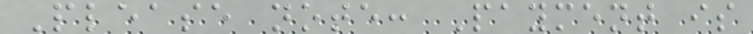Please note: Payment is
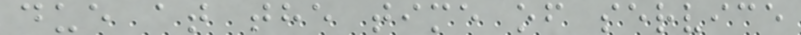due at the time of service
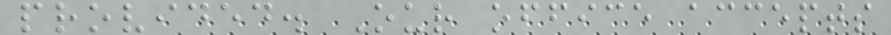provided. Our office accepts
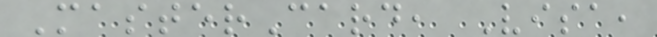MasterCard, Visa,
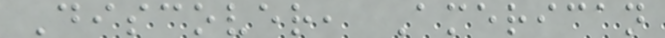Discover, American
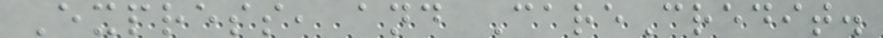Express, and CareCredit.
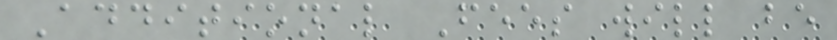Additional Fees will be
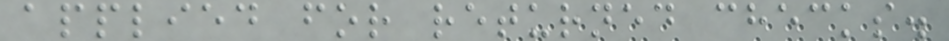applied for returned checks.
